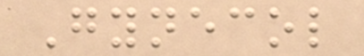Gynecol
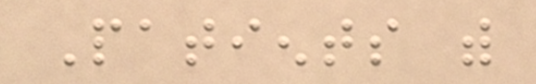Patients with
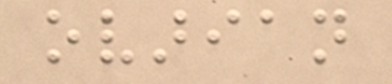ovarian
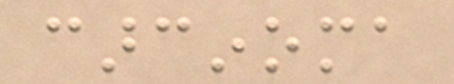carcinoma
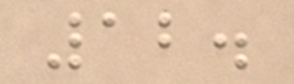12.
